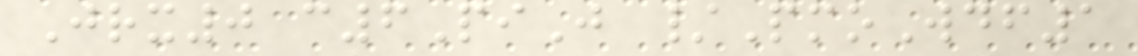Jrx0 c6PiJ /PmoWdf1
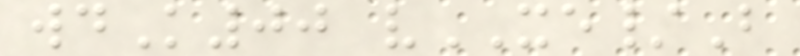wdK00 vXE/B
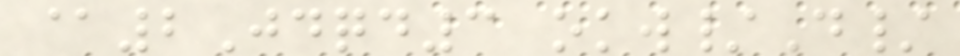@2Jdqd3 okw/D/
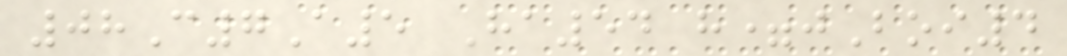08C7A5 Ha54 h=jBoi4
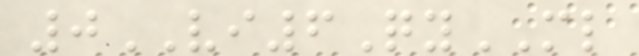0VI6QyML
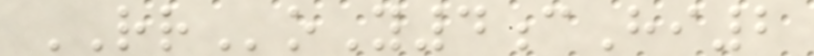RRoY4cHi2
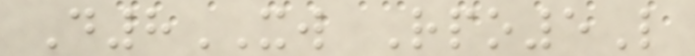D8XW Rpo5L
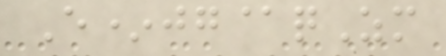E*jg@qZm
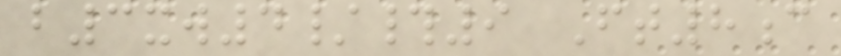b3xw4/#9 Ft8c
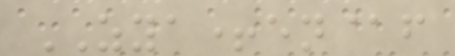ZYA+en@f
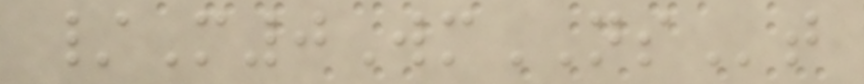/M0WmNSt
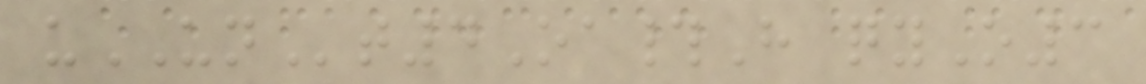uUNt4Oa#H qyO3
